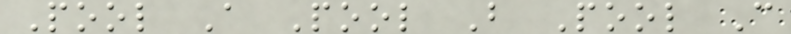Pool A Pool B Pool C
